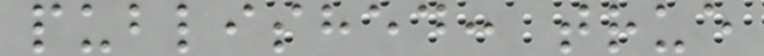published: true
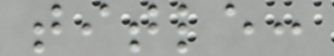title:
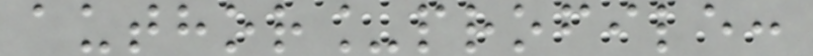author_profile:
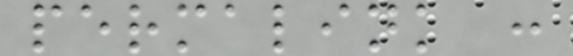permalink :
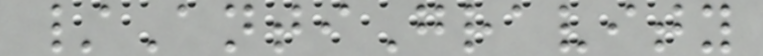/AntiGravity
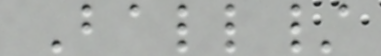Ball/
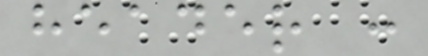header :
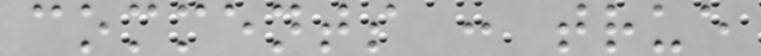comments : true
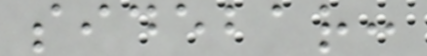sidebar:
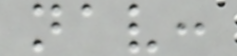nav:
